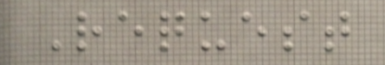Request
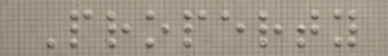Property
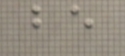be
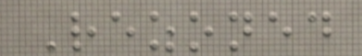Rezoned
